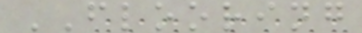FLOORING
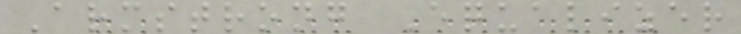Armstrong Equalizer
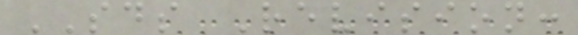SDS Revision:
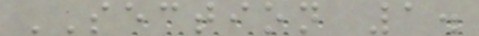SECTION 1.
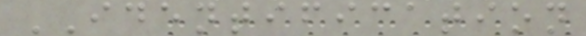IDENTIFICATION
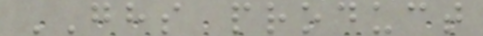GHS product
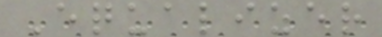Equalizer
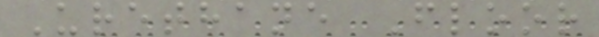Urethane Floor
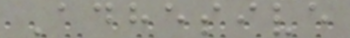Adhesive
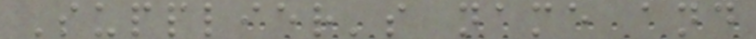Supplier's name and
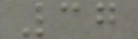37
